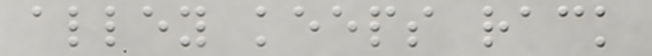alley keeps rack
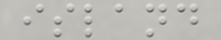island
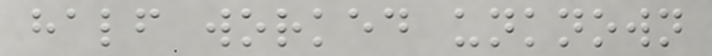half worked unknown
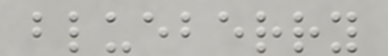blueberry
